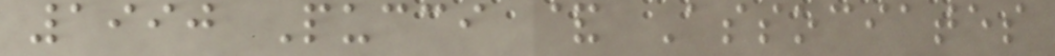1990 Pucci & Associates
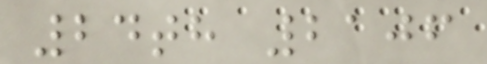24th 2106
